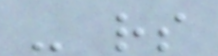- rs
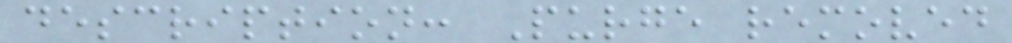description: Purge removed
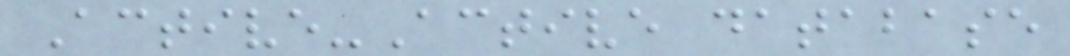Active-Active database
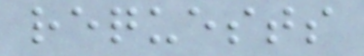requests
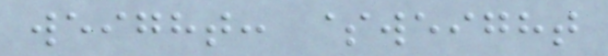weight: $weight
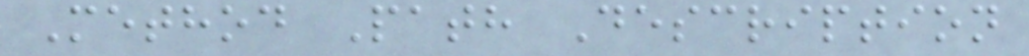Method Path Description
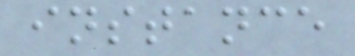instance
